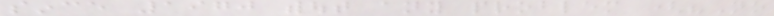since 1970 without any problem ("No
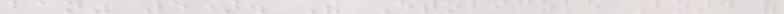ban" 5). The Etobicoke Board of
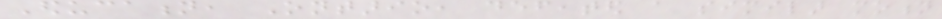Education, Ontario, defeated a similar motion
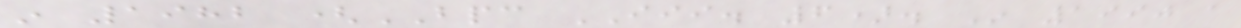in 1982 (BPC III. 6). In 1990 a
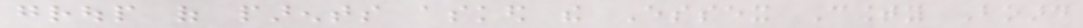group of parents asked the Essex County Board
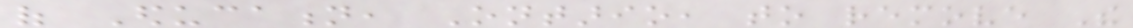of Education, Ontario, to remove The
